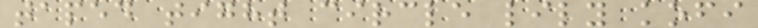taped tight circle lily kofi
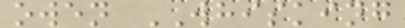owen WHISKING
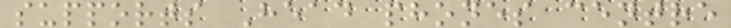supports Head phones centre
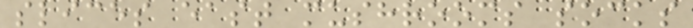slices east mushrooms socks
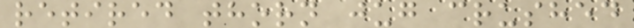retired thorn jug crushed
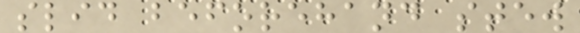slid beforehand stew
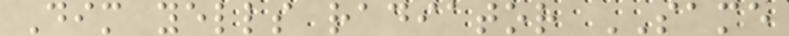Dim yells radiator SAME
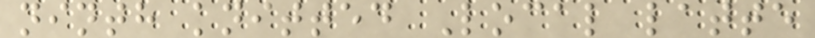ninth knitted Local latte
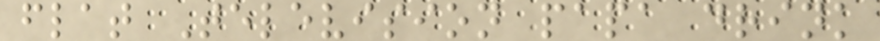flat Television papa drink
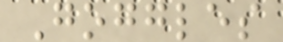Goggles
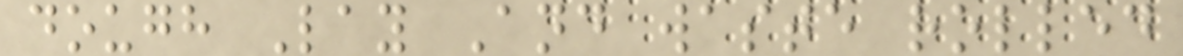dough Lay And waste rolled
